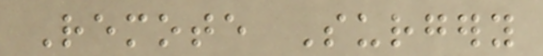Remote Surgery
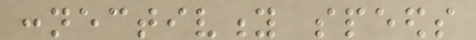connectivity speeds
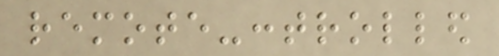remote-controlled
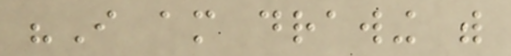"I am drawing with
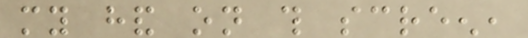my hand on this screen,
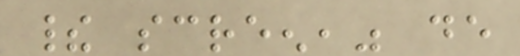their screen," de
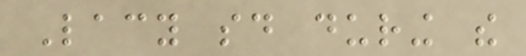Lacy said during the
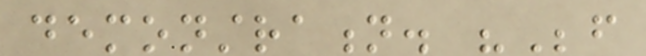demonstration. "Before
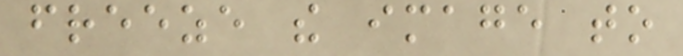freeze the image to
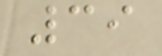39
